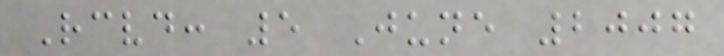Received: 5 June 2007
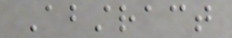Abstract
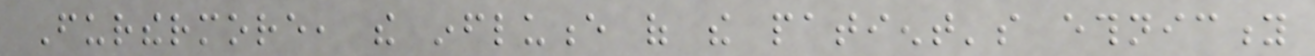Furthermore, the influence of the patient's ethnicity
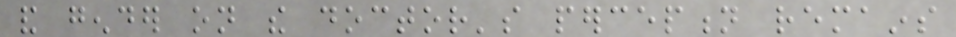and gender on the doctor's perception remains
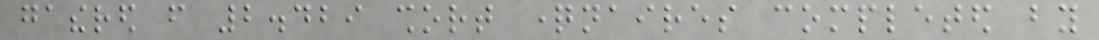gathered from 2.429 short questionnaires completed by
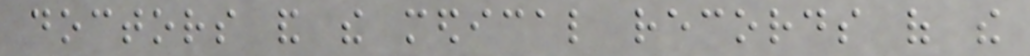doctors and the medical records of the
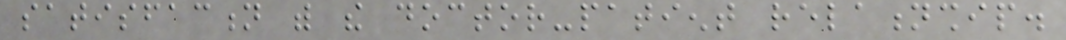satisfaction with the doctor-patient relationship.
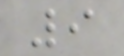9
